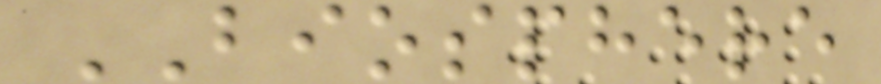BIOSPHERE
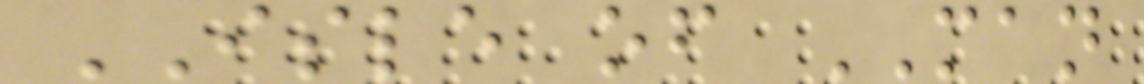ISLE of MAN
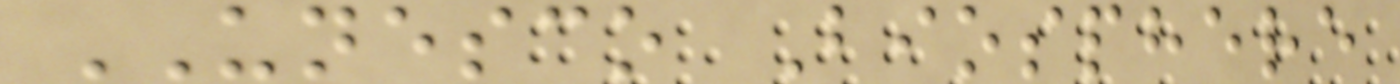UNESCO Biosphere
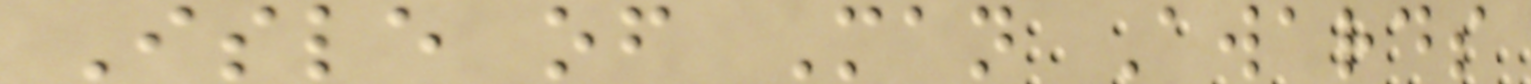Isle of Man Awards
